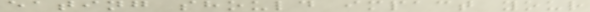eating should impact your
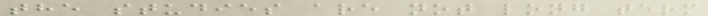the studies are not long term
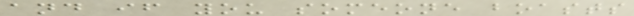and if you someone boasts
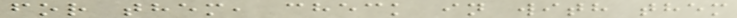for them, check in with them
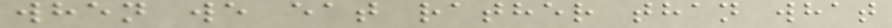when we eat rather than what
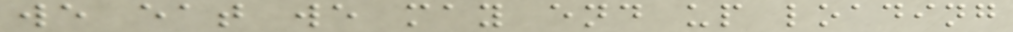we eat we may end up loading
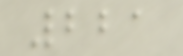221
